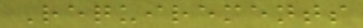Requirements
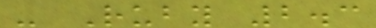- Ruby 2.3
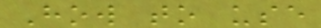How to use
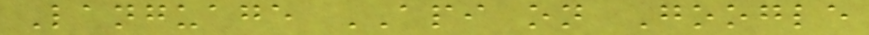Language API on Google
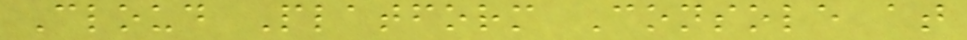Cloud Platform Console at
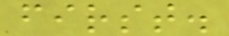first.
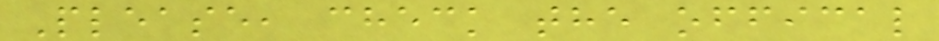Please, check the offical
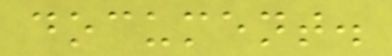document.
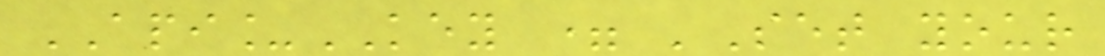API_KEY = 'Set your
